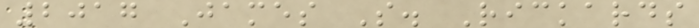2017 James S. Rickards
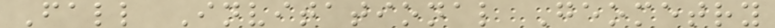Fall Invitational Geometry
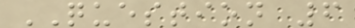QUESTION 6
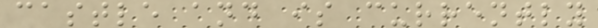castle and is currently
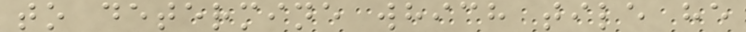to determine which tile he
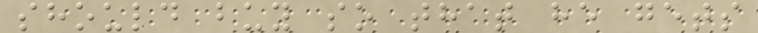should buy so that he gets
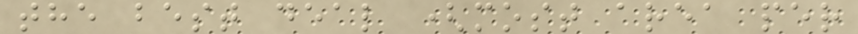the best deal (most area per
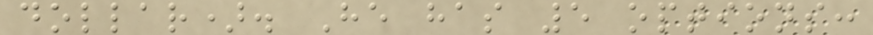dollar). He has 5 options:
